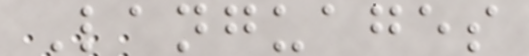Languages
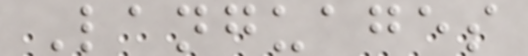Languages
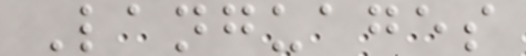Languages
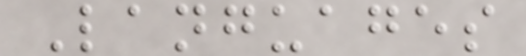Languages
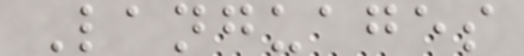Languages
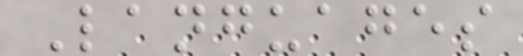Languages
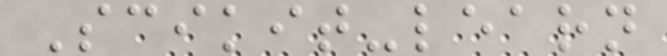Scikit-learn
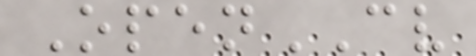OpenCV
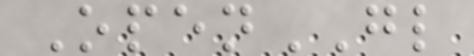OpenGL
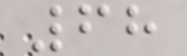68
